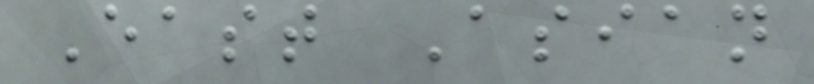East Asian
